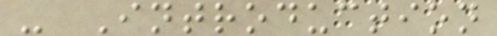- Introduction
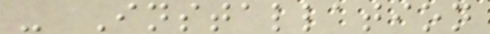- Installation
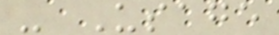- Usage
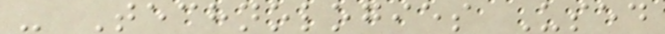- Technologies Used
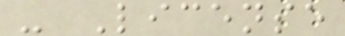- License
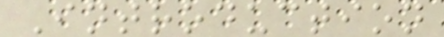Introduction
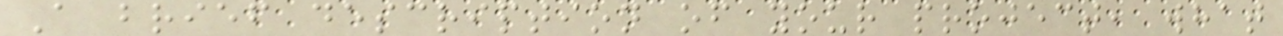A brief description of your project, what
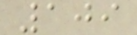109
